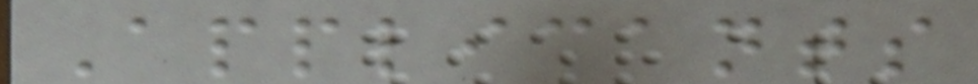Applicants
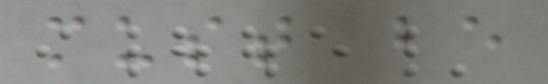must be
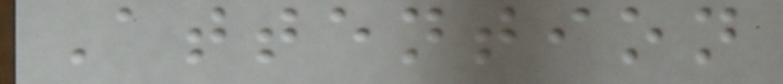Attention
